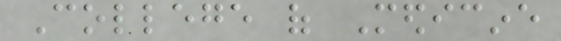College of Medicine
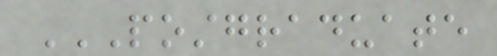POSTGRADUATE
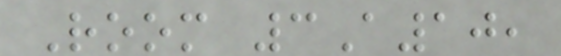Room 3A10,
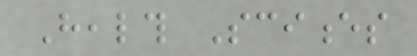Health Sciences
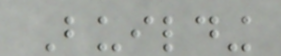Building
